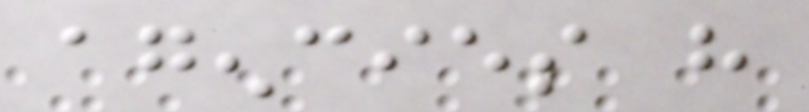agencies have
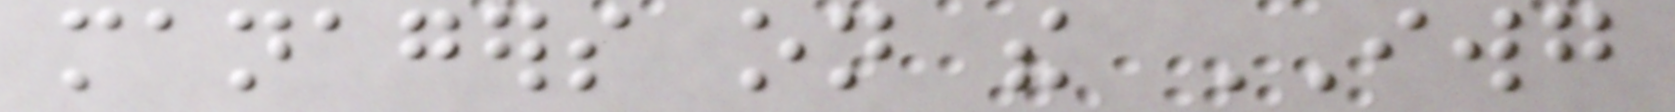managers on the IWG
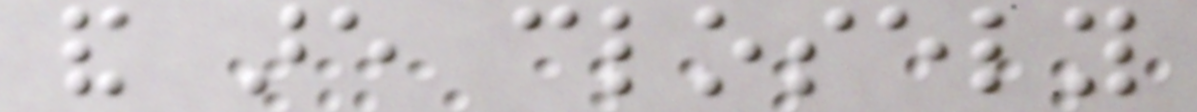and are closely
